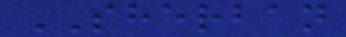SHERBAN
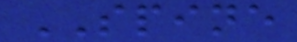SPINE
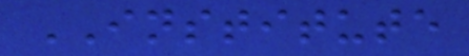INSTITUTE
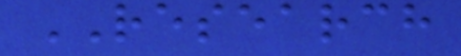RESEARCH
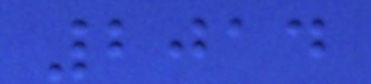2014
